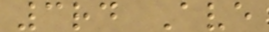3rd Ave
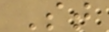St
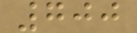700
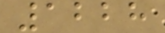1228
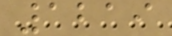1219
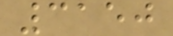3150
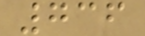736
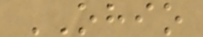OHIO
